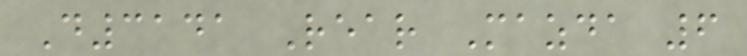D3141 Rear Mazda 6
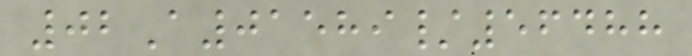02A01589/56488
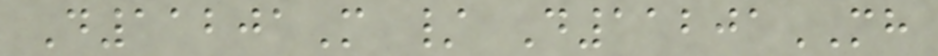D11201M / D11201MH
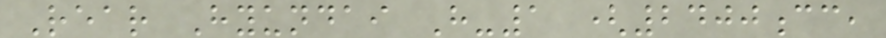Rear Hyundai H-1 (2400cc,
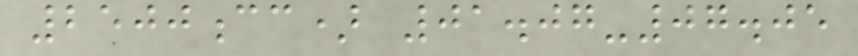2500cc) 01.07-07.05
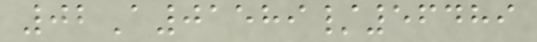02A01589/56489
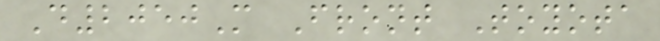D2050M Front Toyota
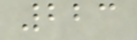223
